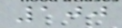100
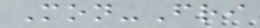Mon-Fri
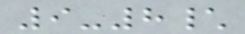9-8\
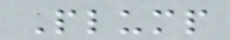Plump
